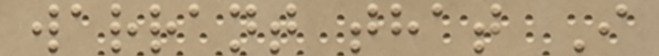warrant that I
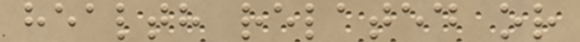health related or
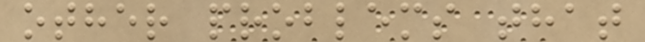other problems that
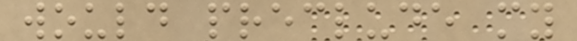would preclude my
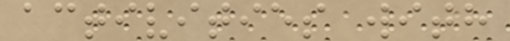activities with
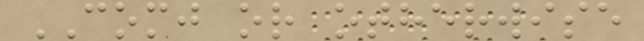COMJ or otherwise
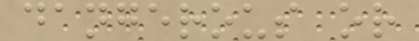dangerous or
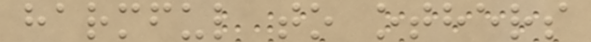harmful to others
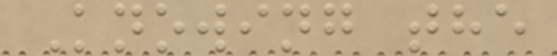Knowing the
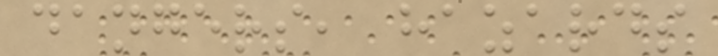dangers, hazards
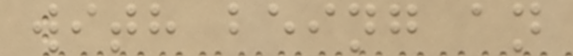with being an
